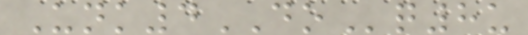Unk4DOq8u
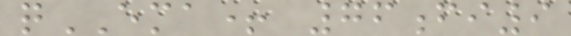qEMA+ 76fi9
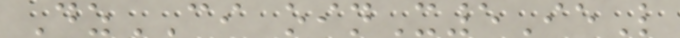DzCI oinX5IeL
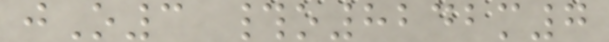jO3 #o8242m7
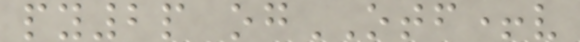py2p ogOTF+v
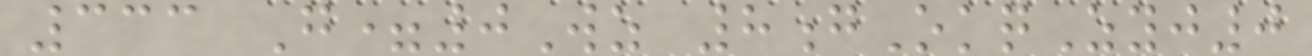333 G=0Wz 8gOkqZyj0
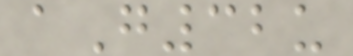aG32u
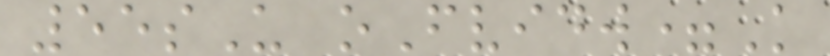55sU oFvidw=K
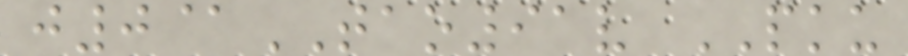j0@TAO91v PKU
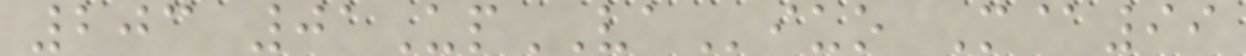203 01UpVAiuo M@99
